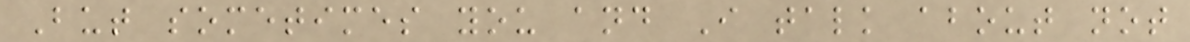But sometimes you and I talk about not
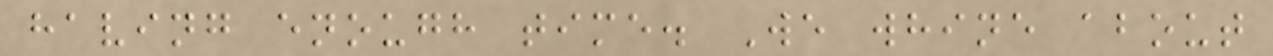having enough time. We whine about
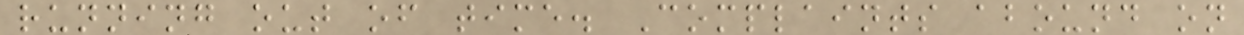running out of time. Complaints abound on
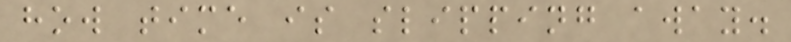how time is slipping away.
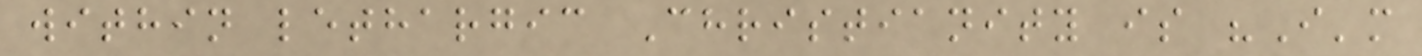within lethargic Christianity is "I'm
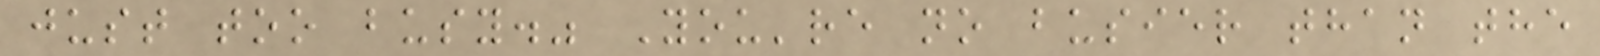just too busy." You're no busier than the
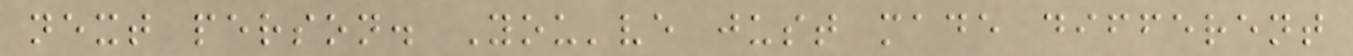next person. You've just made different
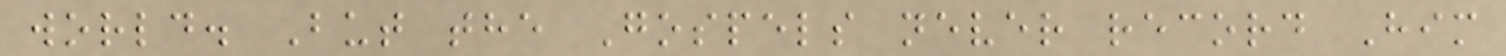world. But the Gospels never record Him
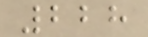228
